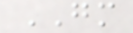GM
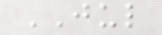JUL
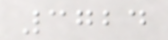3724
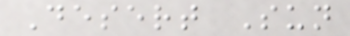Desert Sun
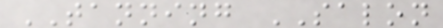TANNING SALON
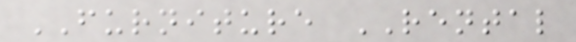FURNITURE RENTAL
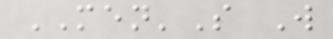MEN'S W
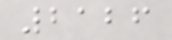2126
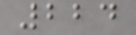224
